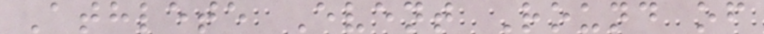Athlete Event Round of
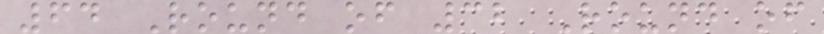64 Round of 32 Round of
